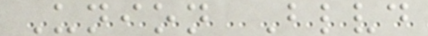Union Blvd
